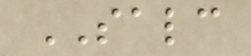SALC
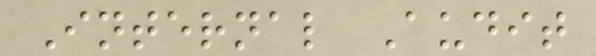Internal Audit
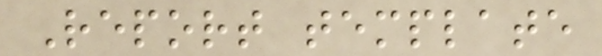Report template
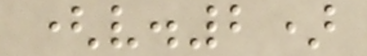(v.2)
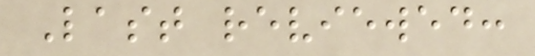Last reviewed:
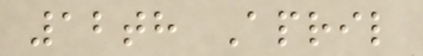12th April
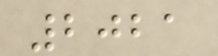2021
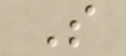S
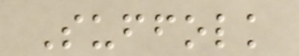Suffolk
